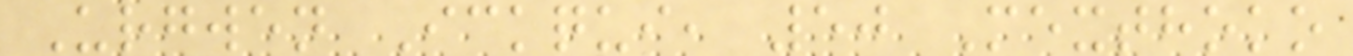Urgwen Ickqui, 50 Mexthoko
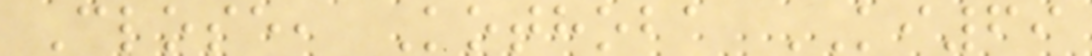Close, Kothoba KI69
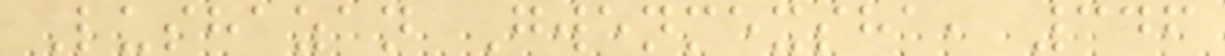Lushazan Gwenmexsha, 346
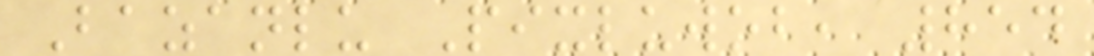Bazanlu Pixluwob, 854
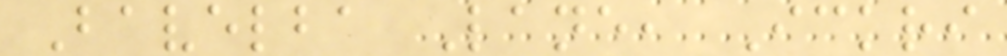Bavelba Lane, Ickri
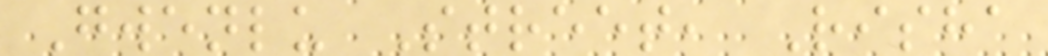Gwenlu Street, Risha
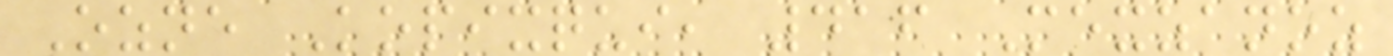Ozne Kopixqui, 416 Mexzanoz
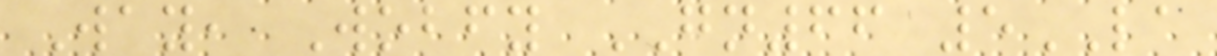Way, Wobfy GN66 5LA
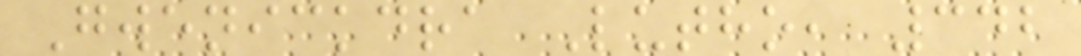Gwenickdra Lutho, 342
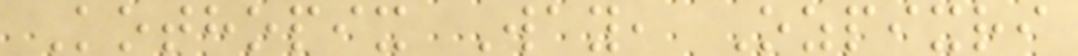Kothopix Way, Ozpixri
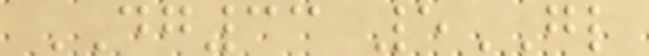DG33 5GL
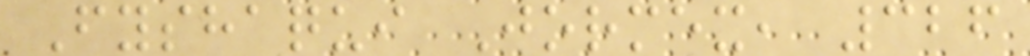Fyshaqui Jormex, 326
